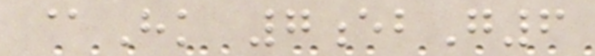@Hk 7ebG6
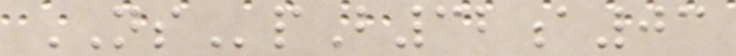NSpB32a03
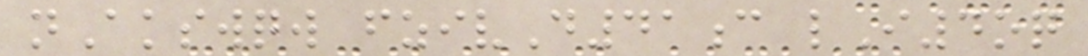nAkswqw fzivD41c lI4oq
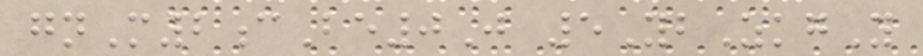gnM2cBe0J 5YbZkgY
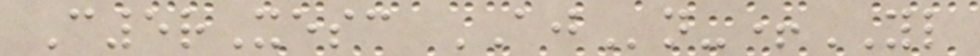C5rXesc AJn-+YL
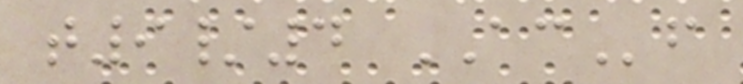t9/4 ACf
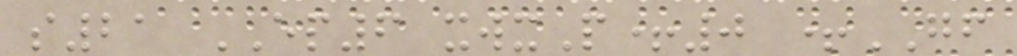s21 EP6 xwxP+0 +GF
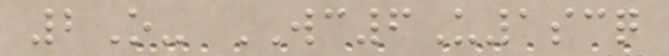2O- WC6U1scq
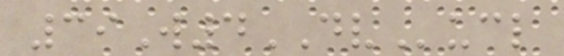39W4DVucl
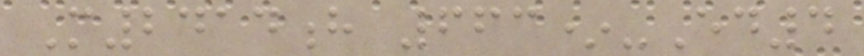M2414h 663*-Ed4
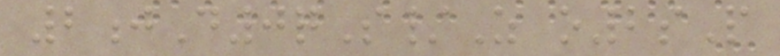2jD0qS/Z o2sP
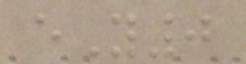eY0
